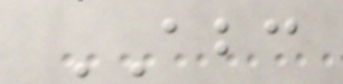ABC
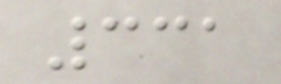331
